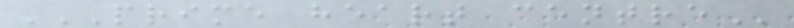PRIME HEART CENTRE
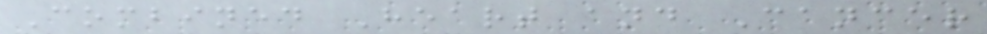Combined Heart and Cancer
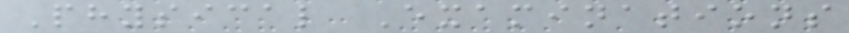Physical Examinations
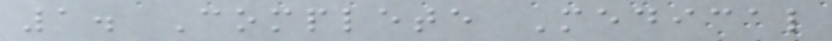1. Complete Medical
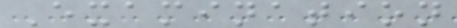Examination
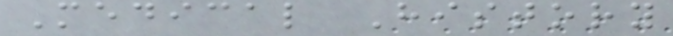Medical History
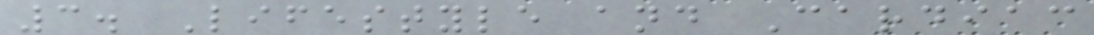3. Lifestyle and Cardiac
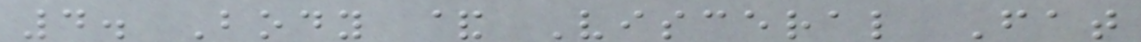4. Body & Visceral Fat
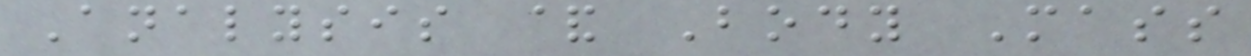Analysis & Body Mass
